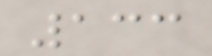133
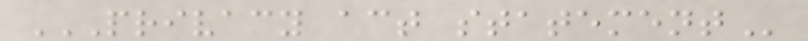PRIVACY ACT STATEMENT
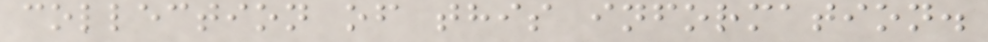collection of this information.
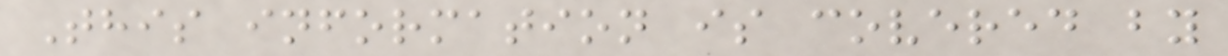This information is covered by
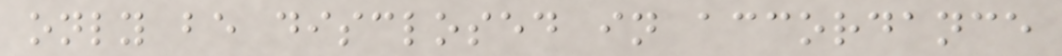only be disclosed in accordance
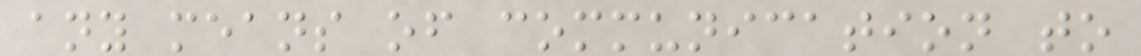any means of communication to
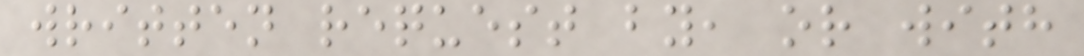written request by, or with
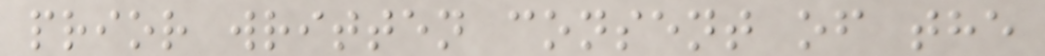prior written consent of the
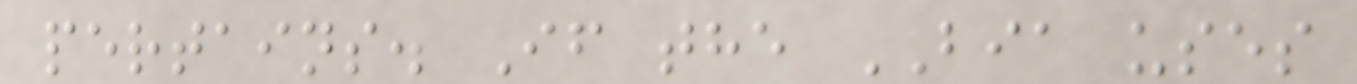pertains. If the BIA uses
